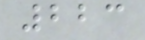223
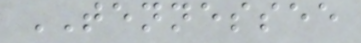TENNESSEE
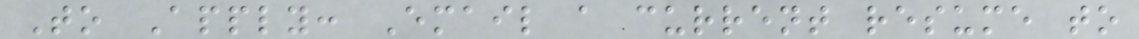To Apply: Email a current resume to
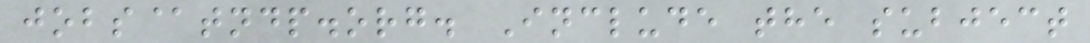jobs@tndp.org. Include the subject
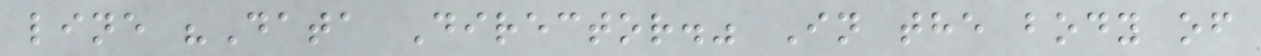line "Data Director." In the body of
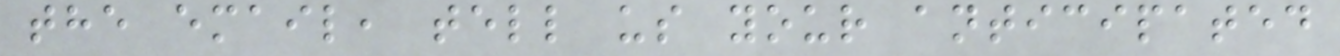the email, tell us your anticipated
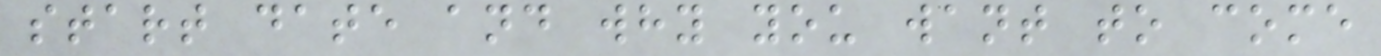start date and why you want to come
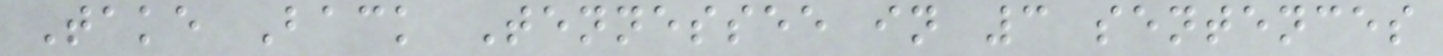Take Back Tennessee in 3 sentences
